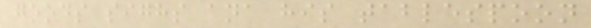goods sighs ana his tablespoon
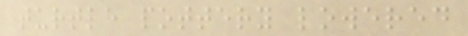turtle pottery lowered
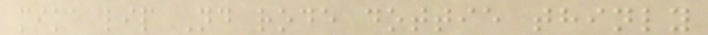mika lip Nd rode dottie thinly
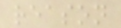reason
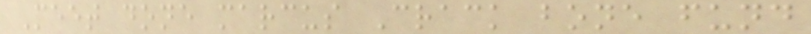Meet done marcus Crack bone fund
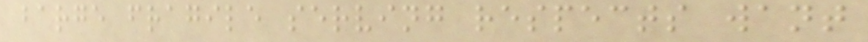barge fragile serving respects want
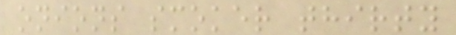onions smoker thirty
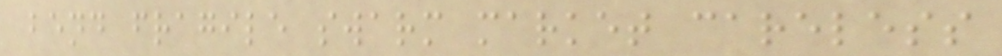bend fragile swarm market careless
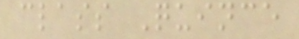class Quince
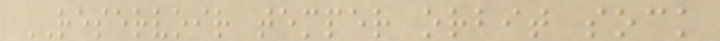RESERVOIR temper orbit sock
